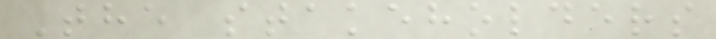The stakeholders
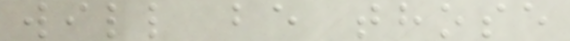will be those
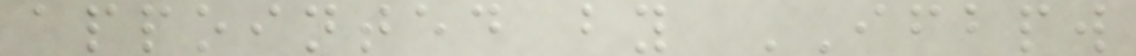appointed by IFBPW
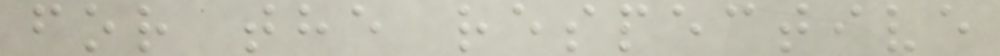for the respective
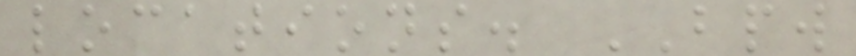locations. BPW
